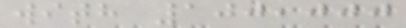with 100,000
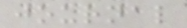journal
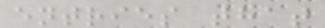entries that
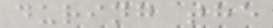during the
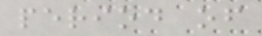period of
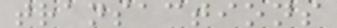transactions
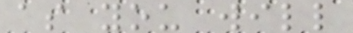as you will
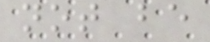not be
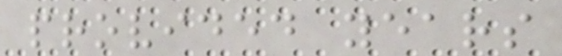provided years
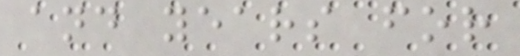and years for
